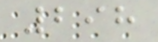298
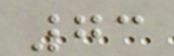73
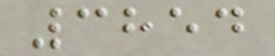3854
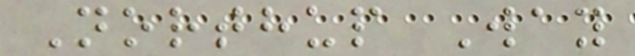Northup Way
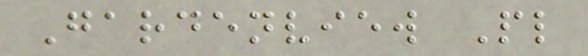Gardenview Pl
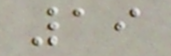19
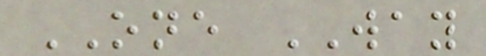ONE WAY
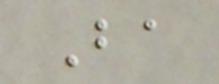Ba
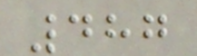487
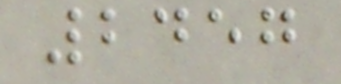2457
